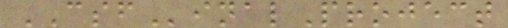CSFinalProject
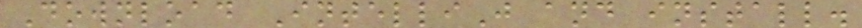Download IntelliJ and install.
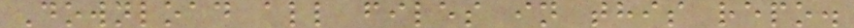Download all files in this repo.
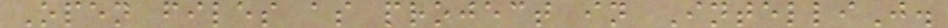Open files as project in IntelliJ.
